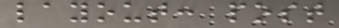layout: post
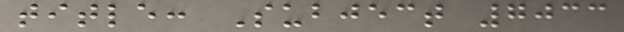title: Subject 7033
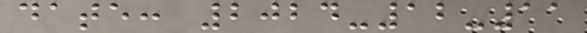date: 2024-12-11
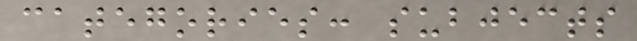categories: subjects
